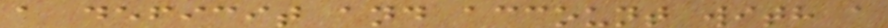a deficit and account with a
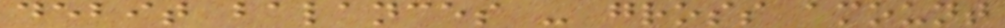debit balances - gross amount
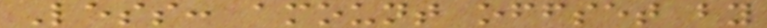Less: amount offset by
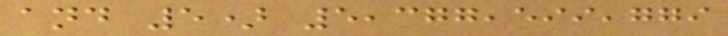and 5) 5,377,599,779
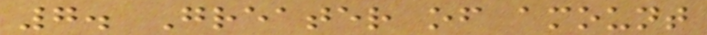7. Greater of amount
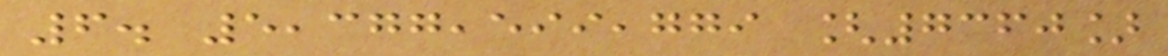6. 5,377,599,779 [7360]
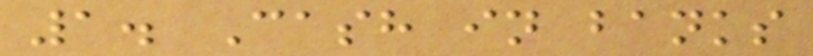1. Cash in banks
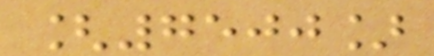[7500]
